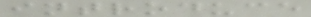introduce
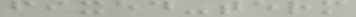fixed-term
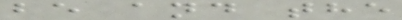be and the
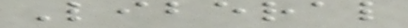Liberal
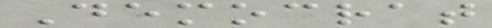Democrat
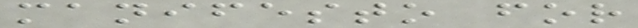manifesto for
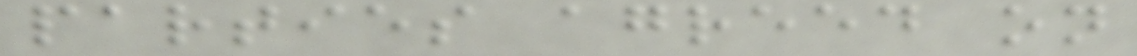parties agreed on
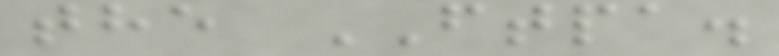the FTPA.
